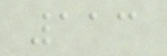113
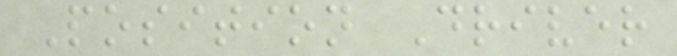Position Driver
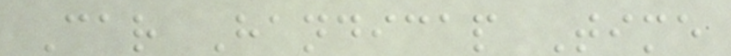Car Handicap Time
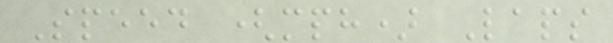Speed (mph) Laps
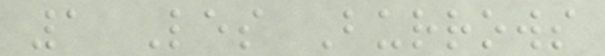1 Les Burrows
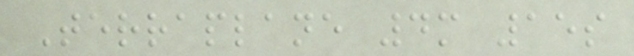Terraplane 4m 15s
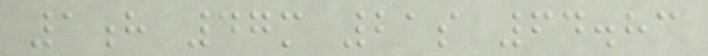1h 47m 21s 64.83
